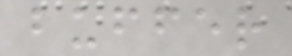buffer
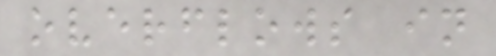overflows in
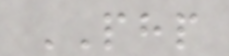PHP
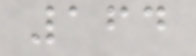164
